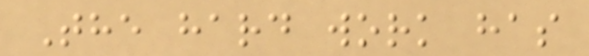The hard work has
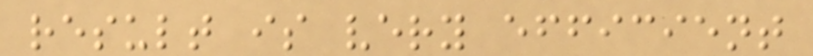result is very efficient
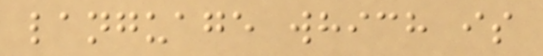language which is
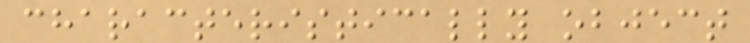characteristically object
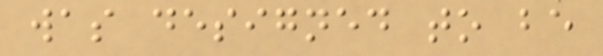was designed to be
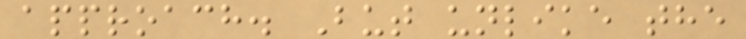approach. But unlike the
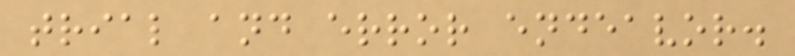trial and error endeavor.
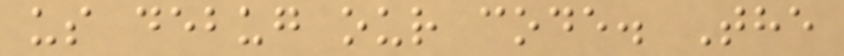us debug our code. The
